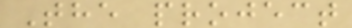The project
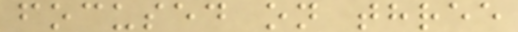focused on three
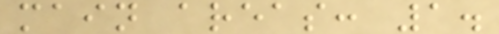main areas: 1.
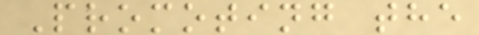Promoting the
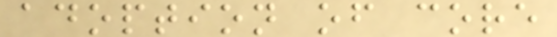adoption of core
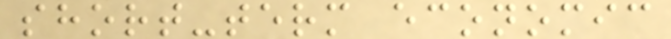short-term economic
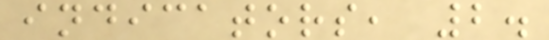indicators, 2.
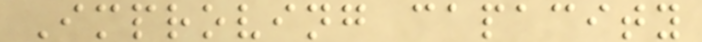Improving capacity
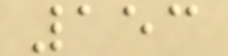153
